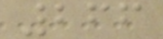266
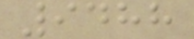9488
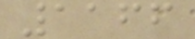1166
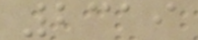2319
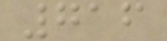716
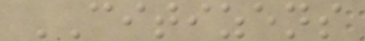CITIZENS
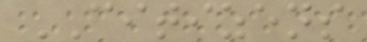CITIZENS
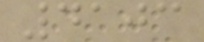4103
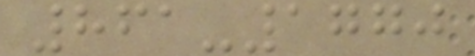861-1770
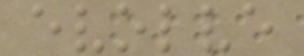evolve
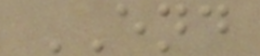END
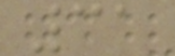31
